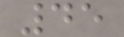45
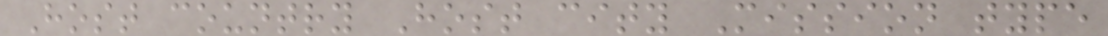Host country Host city Mission type
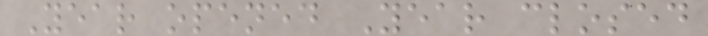Year opened Year closed
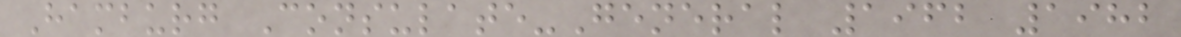Hamburg Consulate-General 1962 1982
